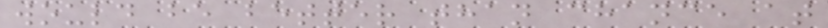would be better than chance at
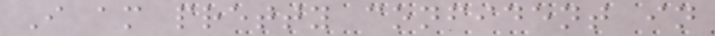I am pretty confident in
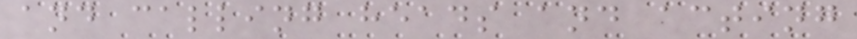and calling heads and acting
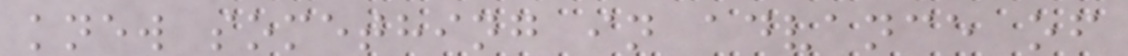knew something in advance of
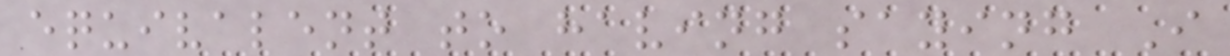equivalent to having saying I
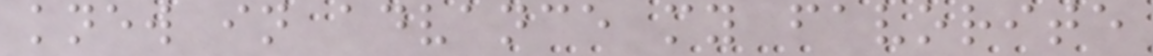knew in advance my favorite
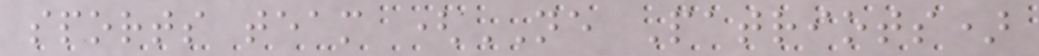sports team (NE Patriots)
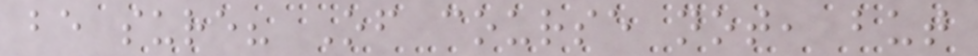be sure? Of course not, but
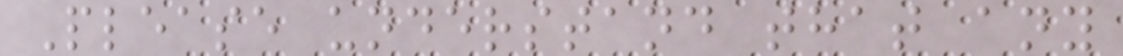Please understand that any
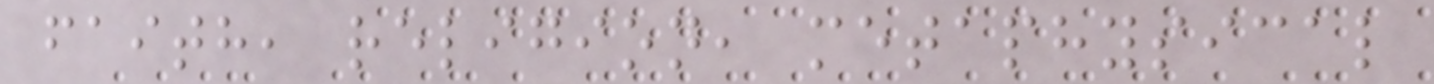faith, religion, metaphysical
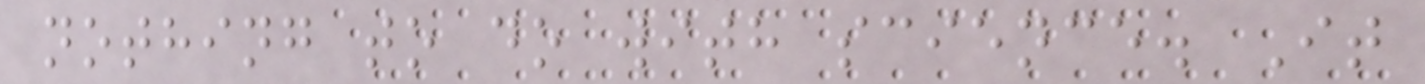nothing to do with science. It
